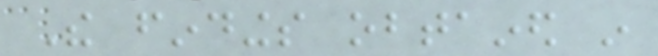The findings obtained in
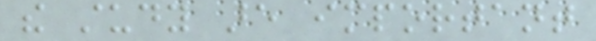the study are important
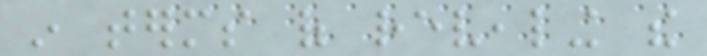in terms of revealing the
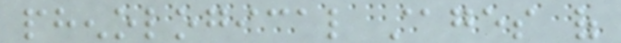phenological stages of
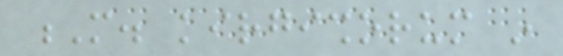M. kirgishorum in
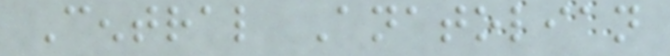Central Anatolian
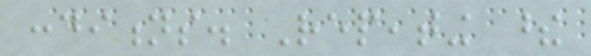conditions. Repeating these
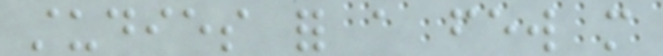studies for a few more
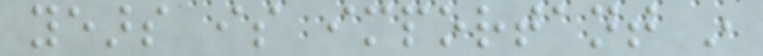years is important in
